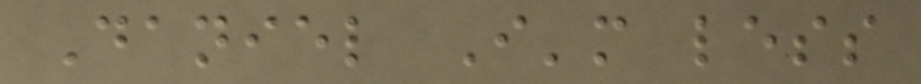Daniel I'm less
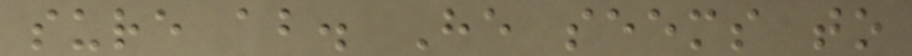sure about. He seems to
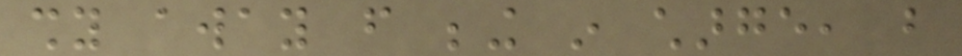shy away from being in charge, but
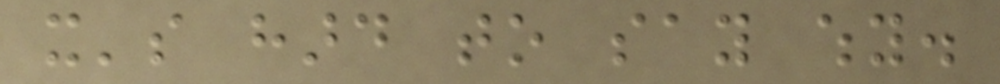it's hard to say why.
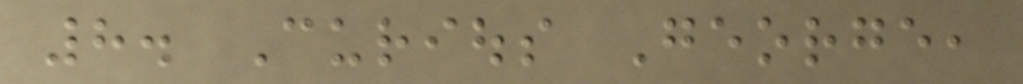8. Curious George,
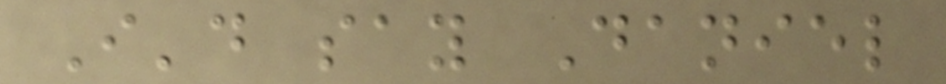I'd say Daniel
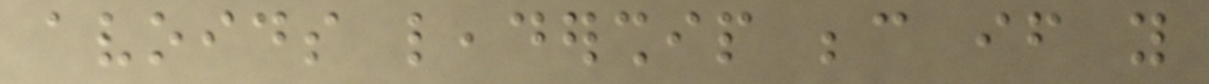avoids leadership because if you
